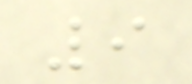9
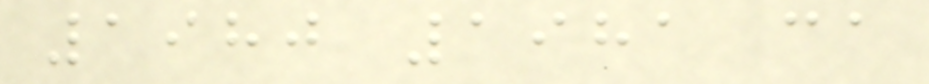1980 1981 ca
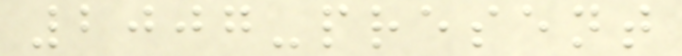2007-present
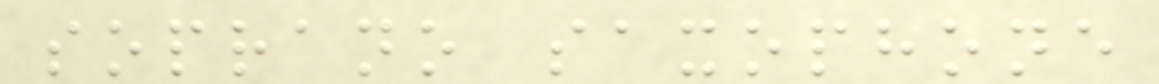soprano saxophone
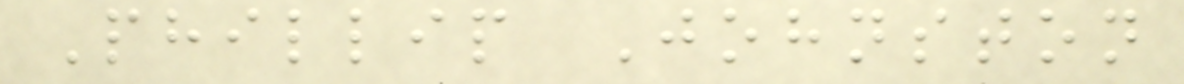Phillip Johnston
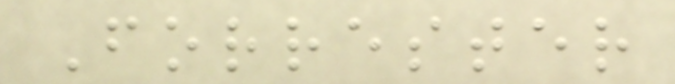Forrester
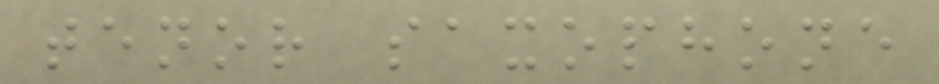tenor saxophone
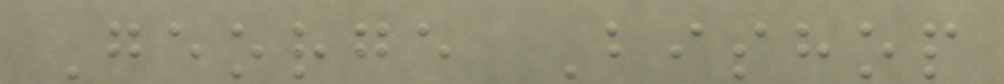George Bishop
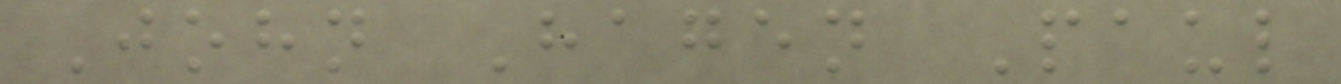John Hagen Paul
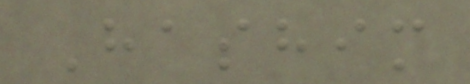Hashim
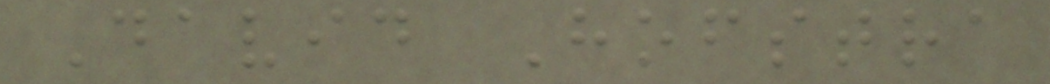David Hofstra
